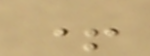+
